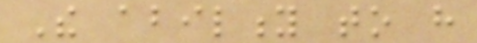The ability to have
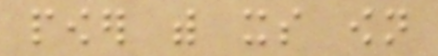power with its own
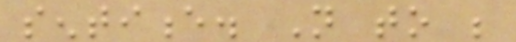sentience. Not to be
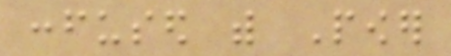confused with Power
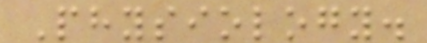Physiology.
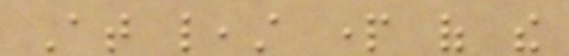At least part of the
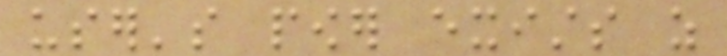user's power exists as
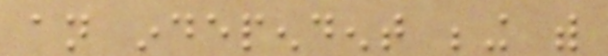an independent being with
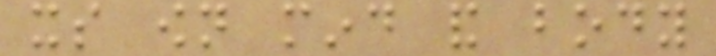its own mind and body
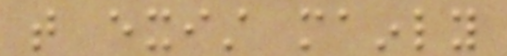that exist mainly
